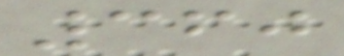360
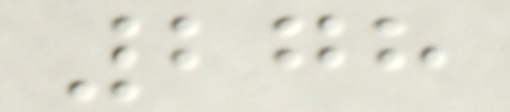278
